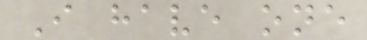I have one
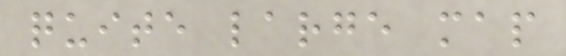quite large map
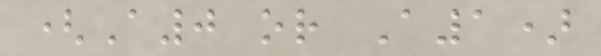(A0 or A1)
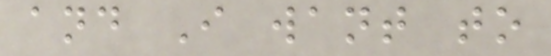and I want to
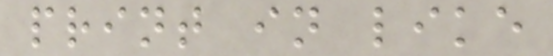print in like
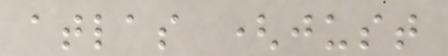atlas (just
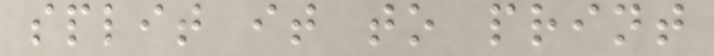split it to print
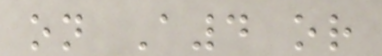on A4 or
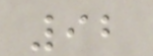92
